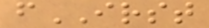fIRST
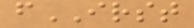fIRST
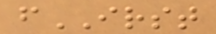fIRST
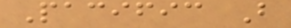Pacific B
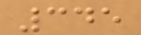345
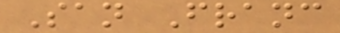San Franc
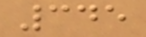345
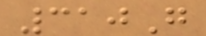310G
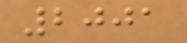2001
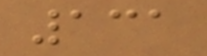131
